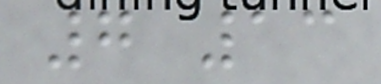7 13
